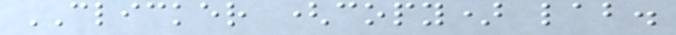CLICKER (copy) lab.
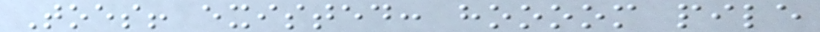Toes! existed: hoooom pile
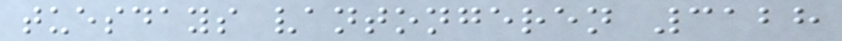tuesdays vantongeren 3128
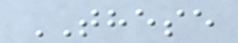THESE
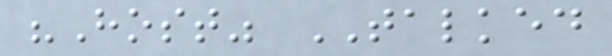"Host" TALKED
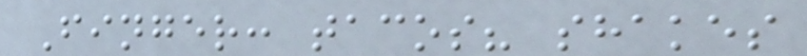Finger: tacos? shakes
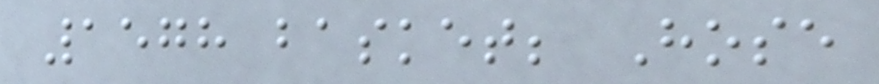1578 basket; Hose
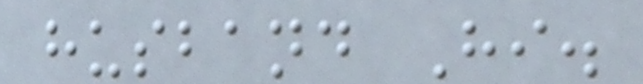husband Hi.
